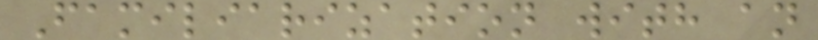Familiarization with an
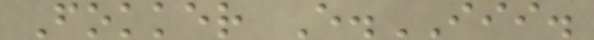Fokker E.III.
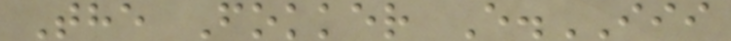The Fokker E.III
